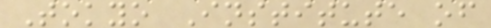Tokyo Institute of
